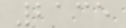2135
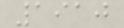1910
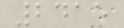2415
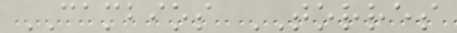CAMBIOS TORRES
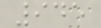945
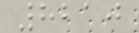8210
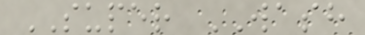SUPER WASH
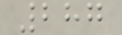287
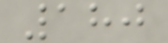180
